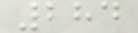284
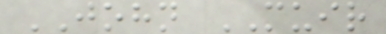JOHN MUIR
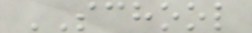SCHOOL
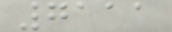7111
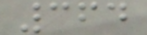364
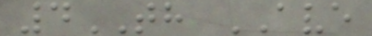4TH AVE
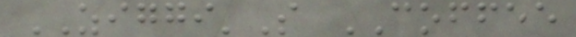ZIGGI'S COFFEE
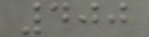400
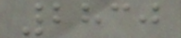2830
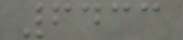6433
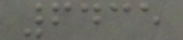6435
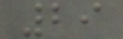29
